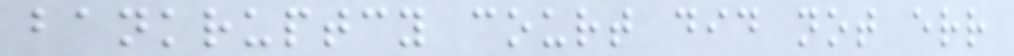bankruptcy court did not err
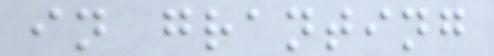in granting
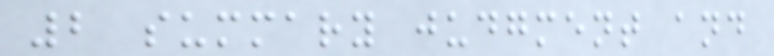2 summary judgment and
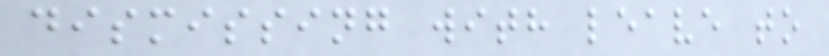dismissing with leave to
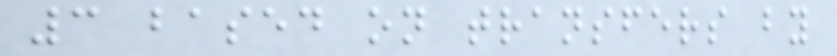3 based on transfers by
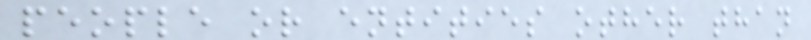people or entities other than
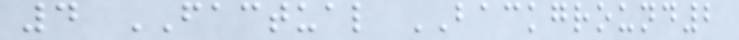4 FACTUAL BACKGROUND2
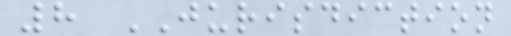8 JURISDICTION
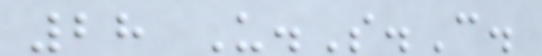28 U.S.C.
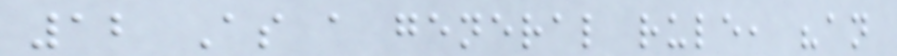12 As a general rule, "an
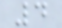4
